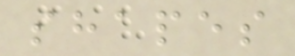shapes
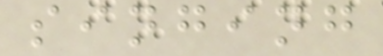singing
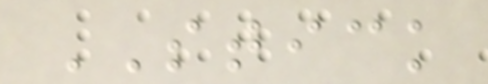STICK
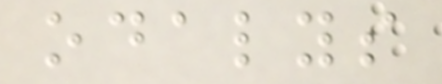odalys
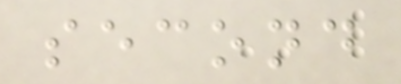second
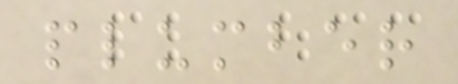plumber
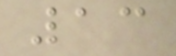13
